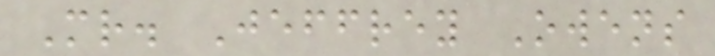Mr. Jeffrey Owens
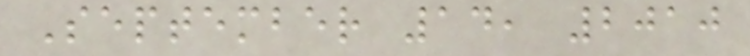September 14, 2010
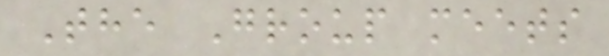The Group meets
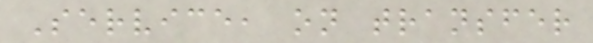Service, on transfer
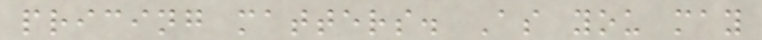pricing matters. As you may
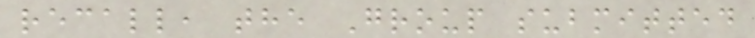recall, the Group submitted
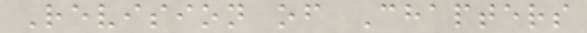Revision of Chapters
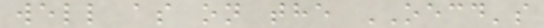well as on the OECD's
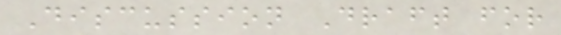Discussion Draft for
